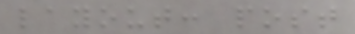layout: post
